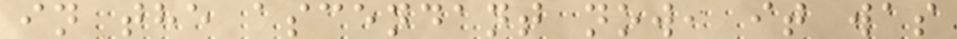in the ascendant now, it was
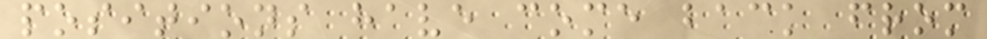positions have come back from
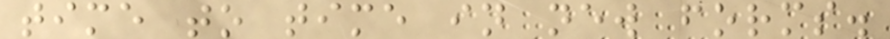time to time in new forms.
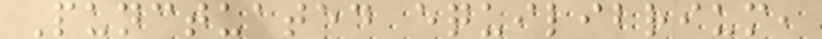Punctuated equilibrium,
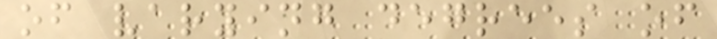of varying degrees of
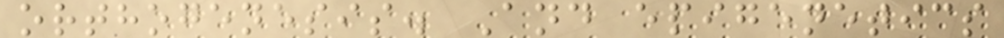orthogenesis. And epigenetics
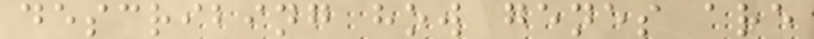describing how genes are
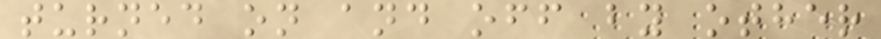turned on and off by other
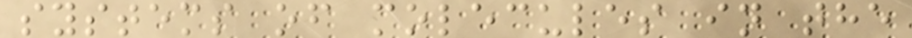systems of molecules in the
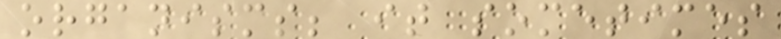organisms; it sometimes
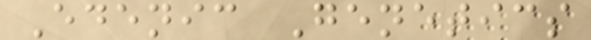Edenic Genetics
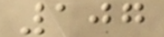107
